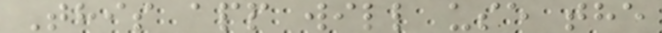This app will use the
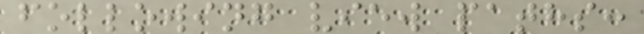following view paths:
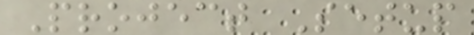Project Setup
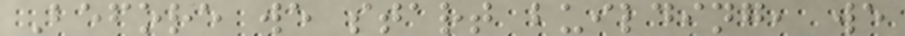Before we start building, we
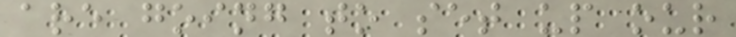are going to set up our
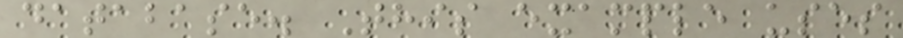database. This example uses
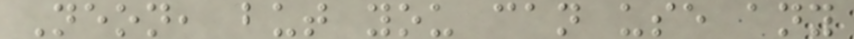Neon, but you can use any
